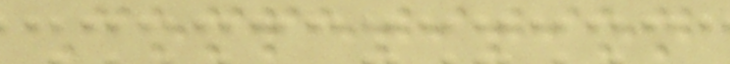Competition
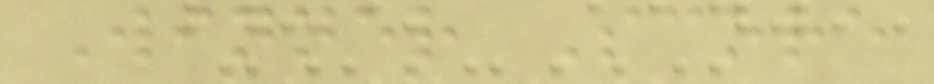Winner Score
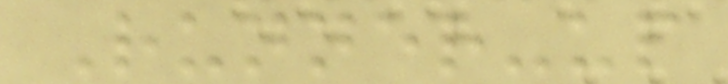Runner-up
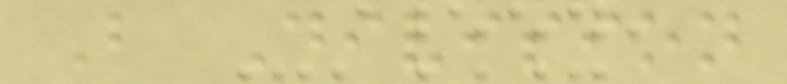B Division
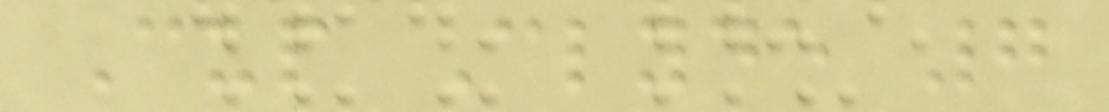Cup Clyde 7
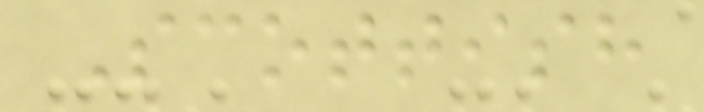Scottish
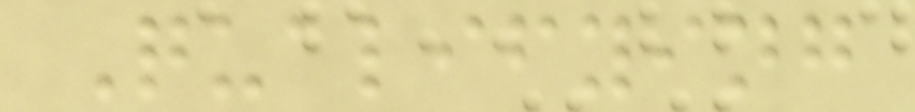Qualifying
